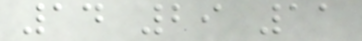14 29 11
